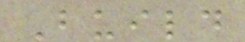Build
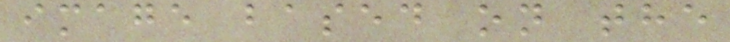image based on the
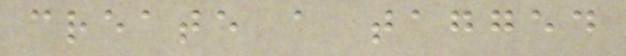create a tagged
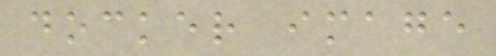docker image
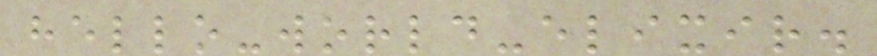hello-world-elixir.
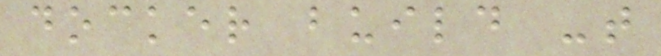docker build -t
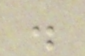.
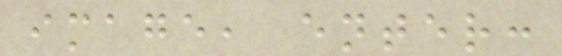image, enter:
